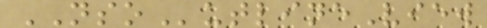NSOutlineView
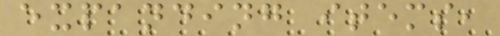expanding items,
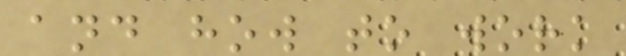and how to work
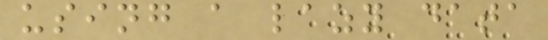using a lazy data
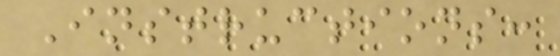Instructions:
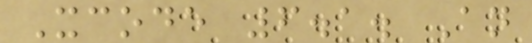Xcode 6.1. An
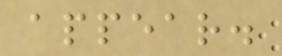appear.
